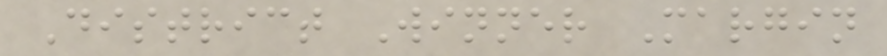District Winner Margin
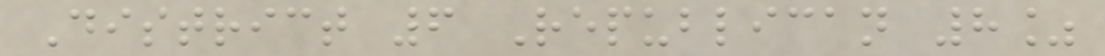District 6 Republican 8%
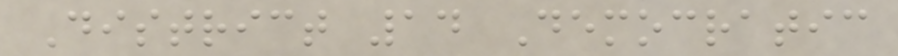District 14 Democratic
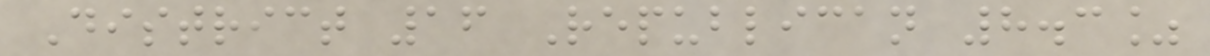District 16 Republican 8.3%
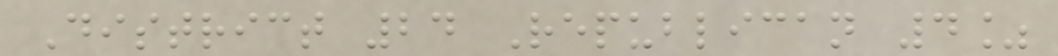District 24 Republican 4%
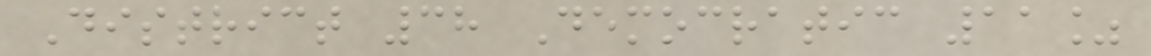District 38 Democratic 11%
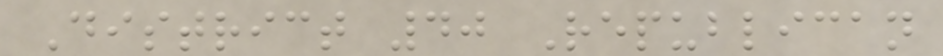District 40 Republican
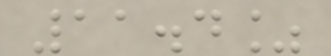11.4%
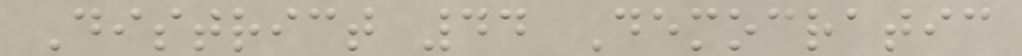District 44 Democratic
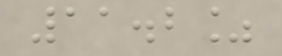11.2%
